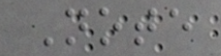Note
